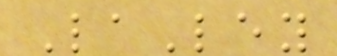LaLey
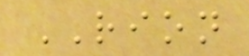RION
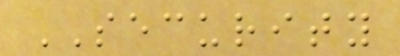SECURITY
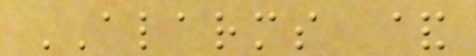ALARMS &
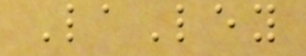LaLey
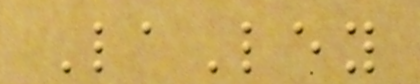LaLey
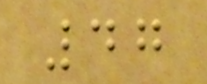47
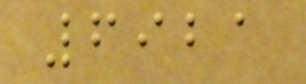6921
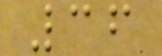36
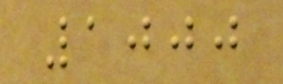1000
